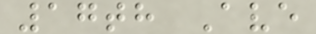17th Ave
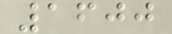1600
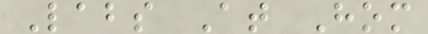Labs At Hom
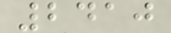2410
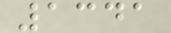1341
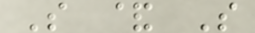S & S
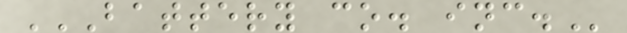BATTERY CO. INC.
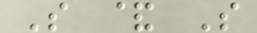S & S
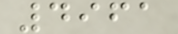4961
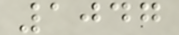1047
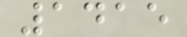1415
